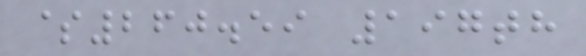$260.59 197th
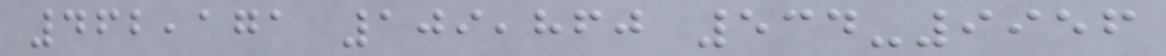462,171 109,860 534-9956
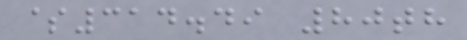$314.49 80th
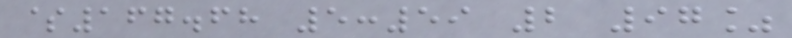$167.68 5:59 2 97%
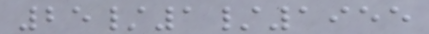25/1/1955
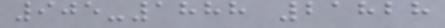905-1888 21828
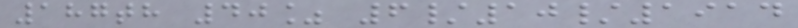187th 40% 6/10/1914
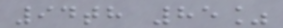94th 85%
